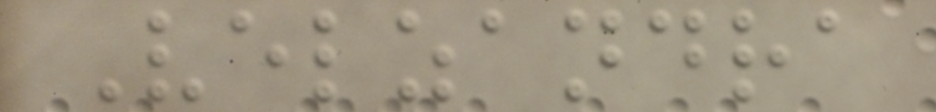Velzandra
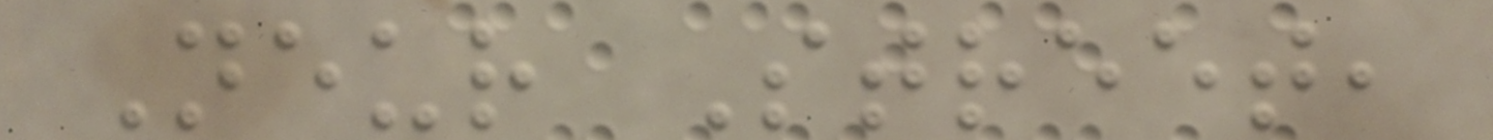Neur Street,
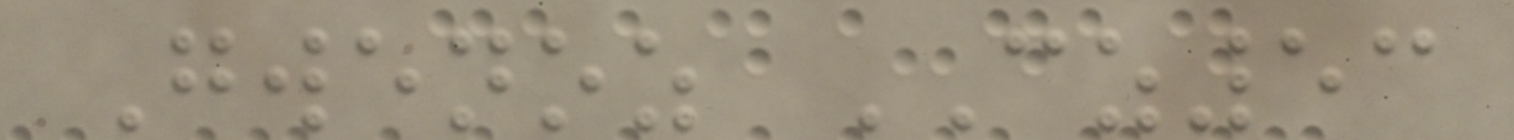Gwenoz CZ53
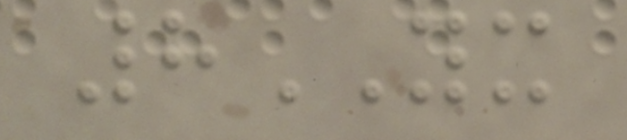8YX
